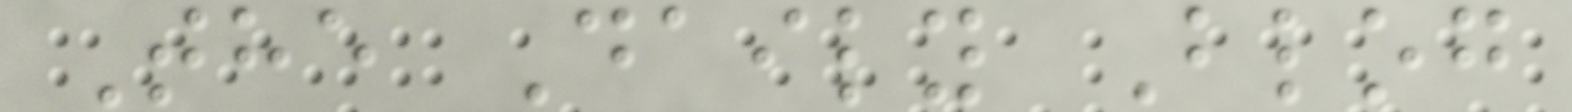The Daily Blog
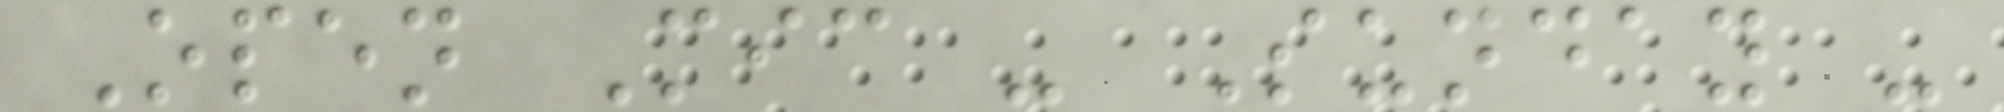Open Mic - Sunday -
